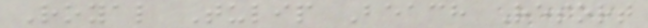Royal Tulip Beach Resort
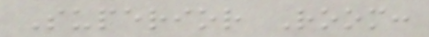Superior Room:
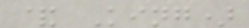& King)
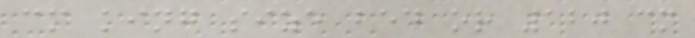cm king size bed or 120 cm
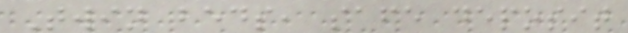Twin beds, safe deposit
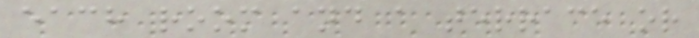each room and a terrace or
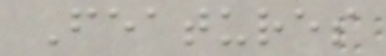Features
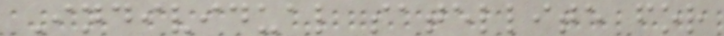Individual satellite for
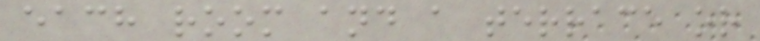each room and a terrace or
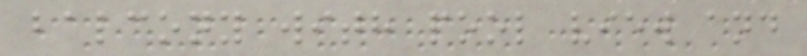balcony with pool view and
